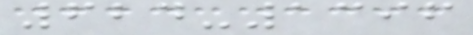624-1396
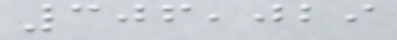306,029
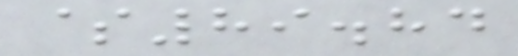$89.84
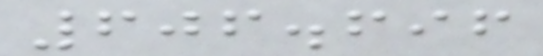606.696
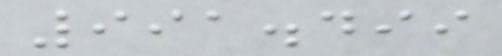991.499
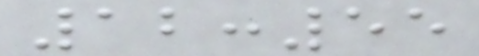12:55
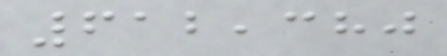612,380
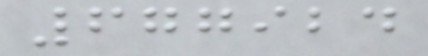677924
